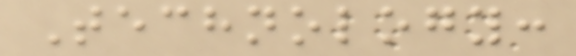Technology:
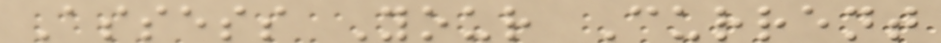Assess Your Current
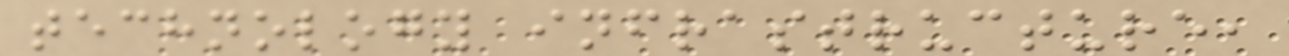technology infrastructure,
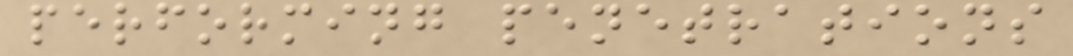performing penetrations
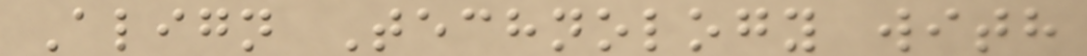Align Technology with
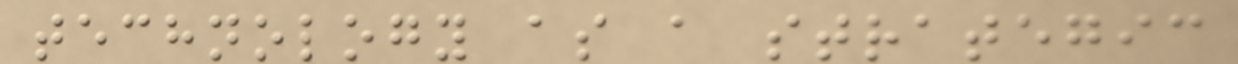technology as a strategic
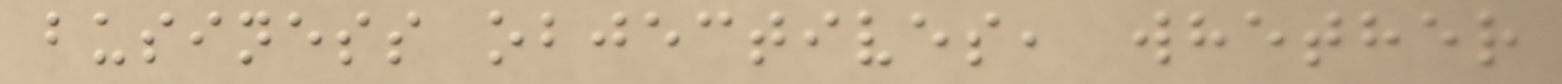business objectives, whether
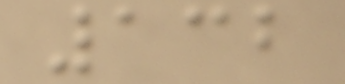132
